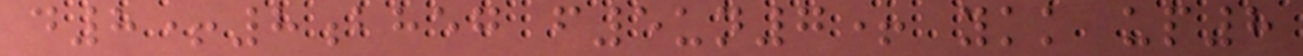d8+8bheg f5un7+ ykk up8
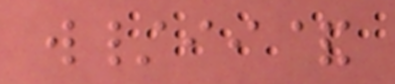w/ii&
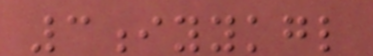3iyykgl
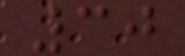30
